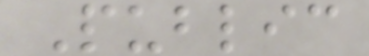Public
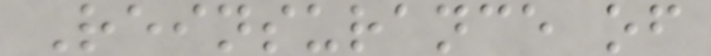Reinsurance of
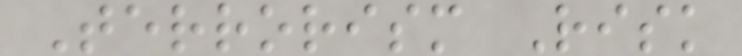Terrorism Risk
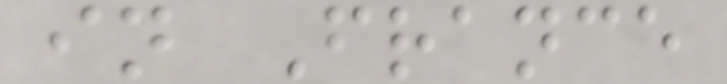in France
